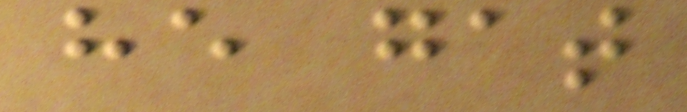he gat
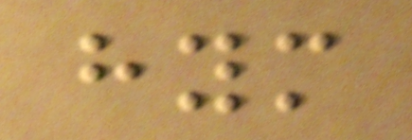hym
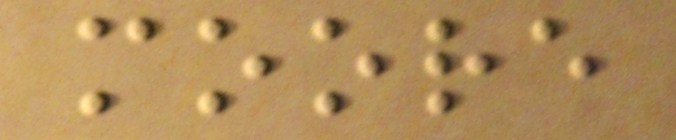moore
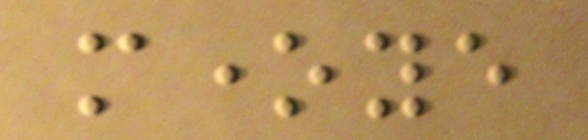moneye
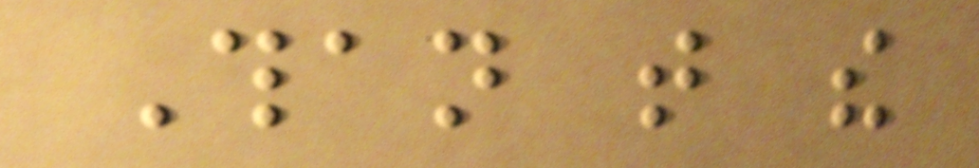Than that the
